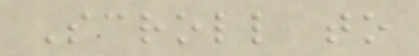Scroll to
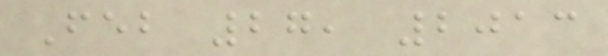Feb 27, 2013
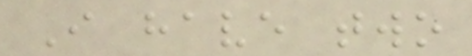I have two
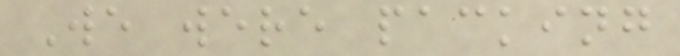We were packing
